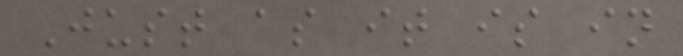Just as it is in
